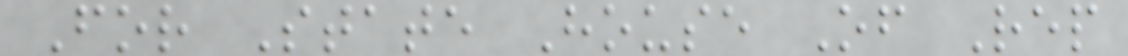For State House Of Rep
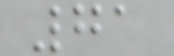71
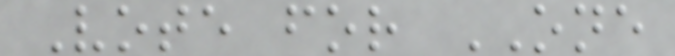Vote for ONE
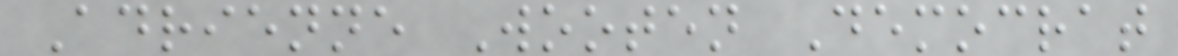Adrienne Wooten Democrat
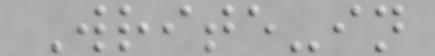Write-in
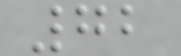72
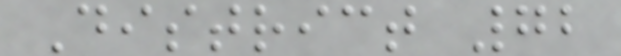District 72
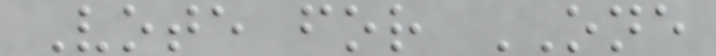Vote for ONE
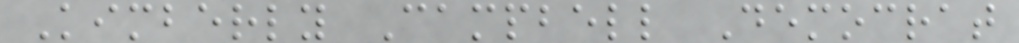Kimberly Campbell Democrat
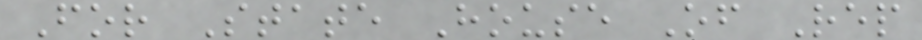For State House Of Rep
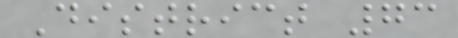District 73
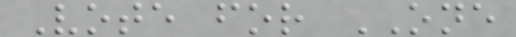Vote for ONE
